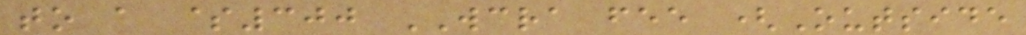to a $300 WCRA fee (Outside
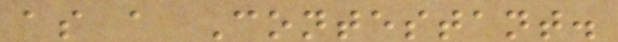as a Contestant.
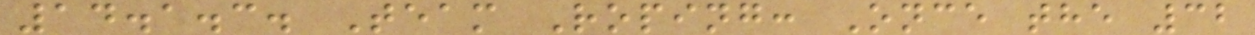14.1.3. Team Roping: Once the 32
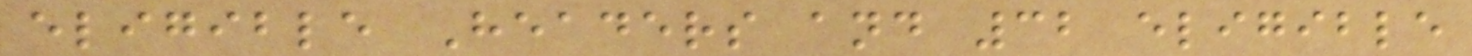eligible Headers and 32 eligible
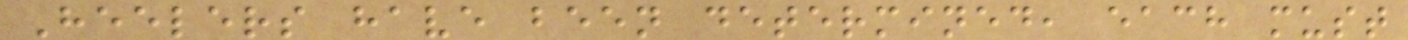Heelers have been determined, each must
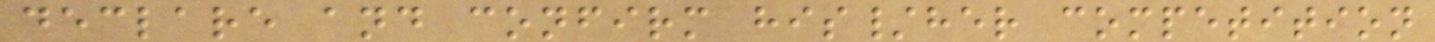declare and confirm his/her competition
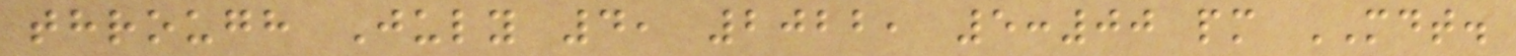through July 4, 2022, 5:00 pm MDT.
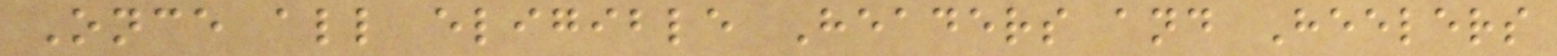Once all eligible Headers and Heelers
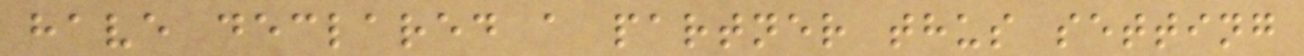have declared a partner thus setting
